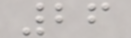26
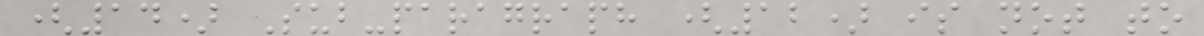(14) Sub-paragraph (12) is not to
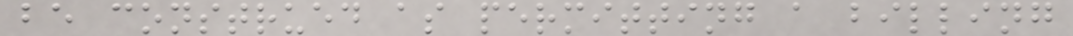be construed as permitting a billing
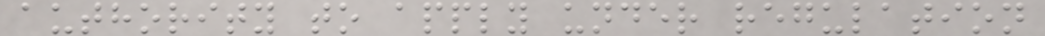authority to apply under regulation
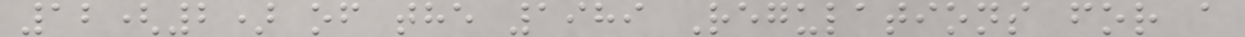12(2) of the 1989 Regulations for a
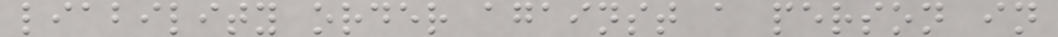liability order against a person in
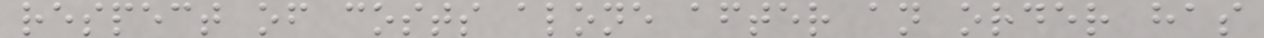respect of costs alone after an order has
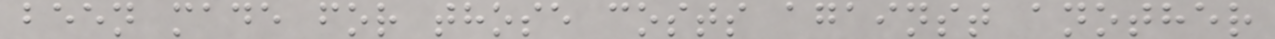been made for those costs against another
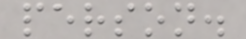person.
